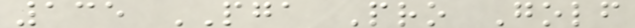135 PGA Pro Golf
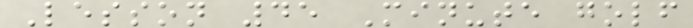Lesson 45 Minute golf
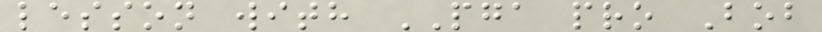lesson with PGA pro Bob
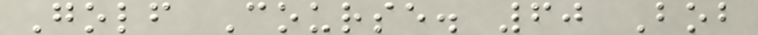Golf Course. 60 Bob
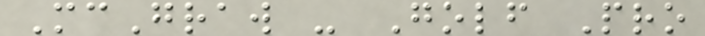McGraw - Golf Pro
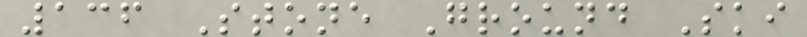136 Stone Ground Ski
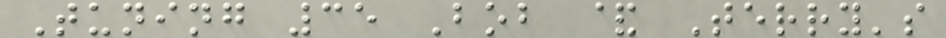Tuning 35 Bob & Terry's
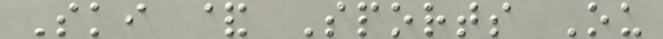Ski & Sports Ou
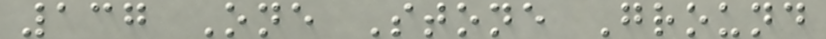137 One Stone Ground
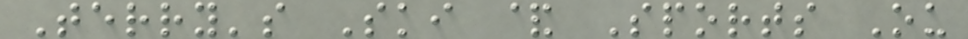Terry's Ski & Sports Ou
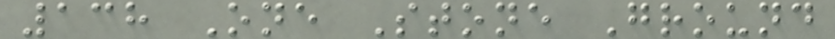138 One Stone Ground
